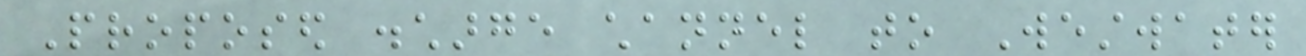Proposed discharge channel to Westwater
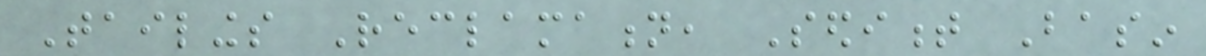Tailings Reclamation, Sediment Basin
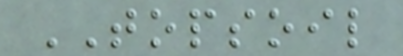TOPSOIL
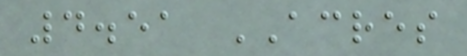4.51 ACRES
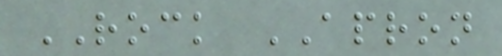ROCK APRON
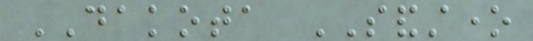DAKOTA SANDSTONE
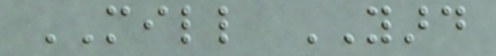MILL YARD
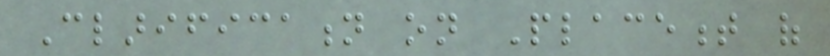Clarification on Placement of
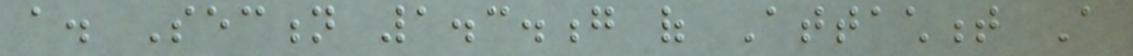a. Section 1.3.g of Attachment A
